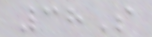38S
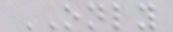ONLY
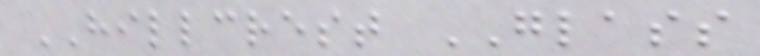HILLCREST GLASS
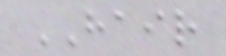HAIR
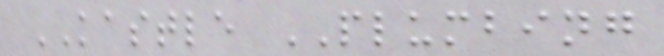KASTLE PLUMBING
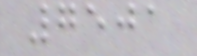7501
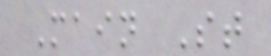Main St
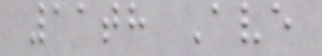11th Ave
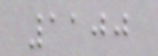1100
